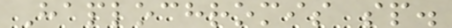Haplochromis sp.
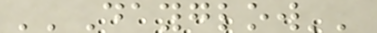''Dayglow''
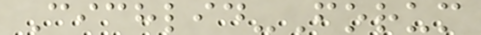Cichlid-Forum
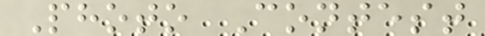Photo Contest
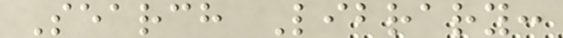Search Library:
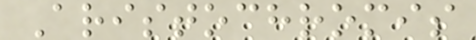Aristochromis
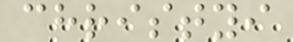christyi
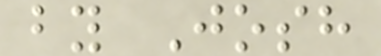by Josh
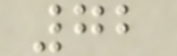72
